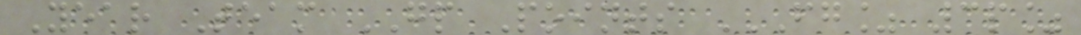Year Team GP Points FG% 3P%
